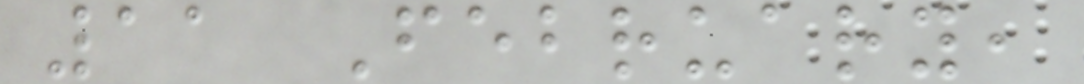11 February,
